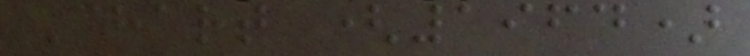Chart (1964)
